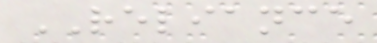RELIANCE
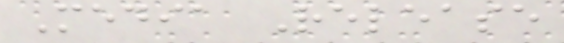Media Release
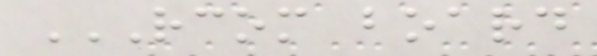RCOM BOARD
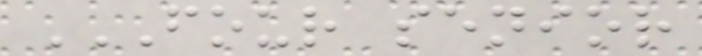FOUR SENIOR
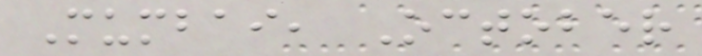Mumbai, October
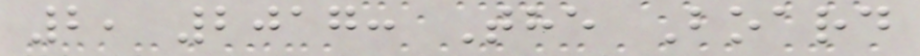2, 2017: The Board
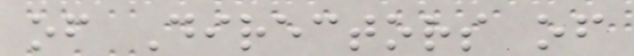of Directors of
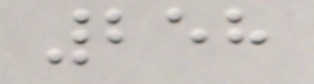258
